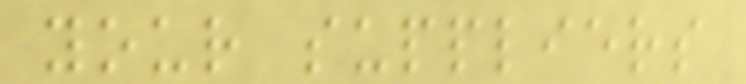your suppliers
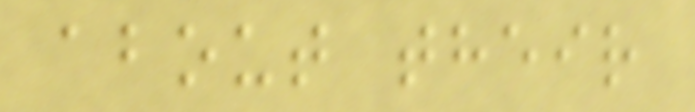about their
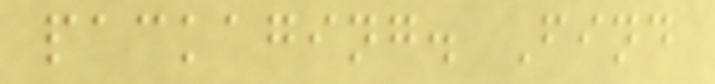packaging. Find
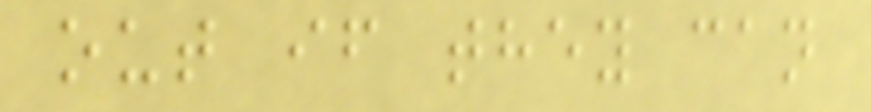out if they can
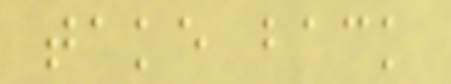take back
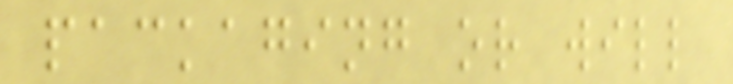packaging or will
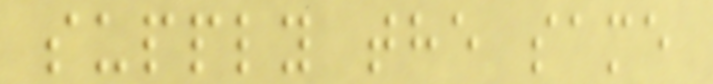supply the same
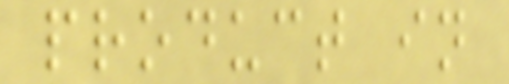product in
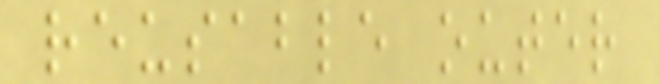reusable outer
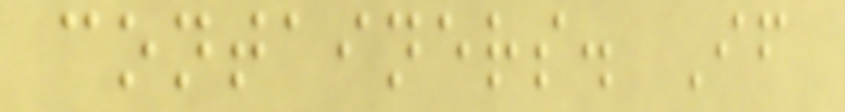containers. If
